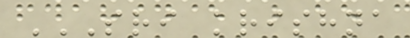SRI KRISHNA
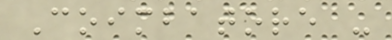Coimbatore -
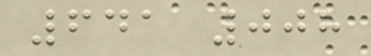641 008
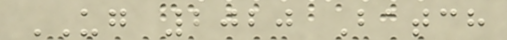UG 2020 Batch
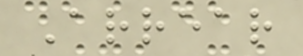Arrear
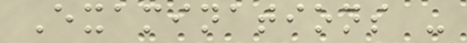Examinations -
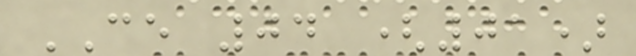CE 04 (01)
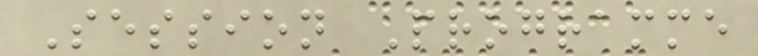Session Programme
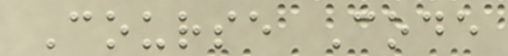Course Code
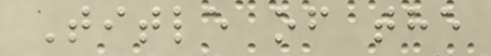Title of the
